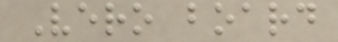Vero board
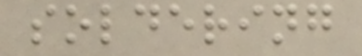soldering
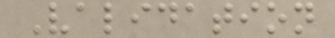Validation
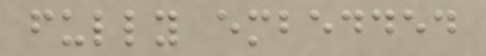fully embedded
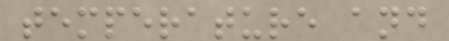temperature and
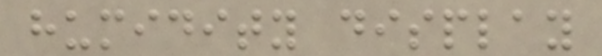humidity display
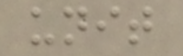unit
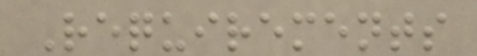Requirements
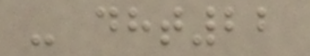- dht22
